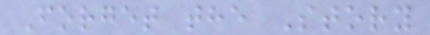Forget the Story
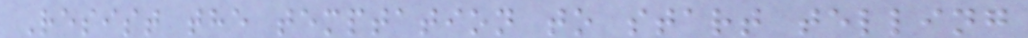Resist the temptation to start telling
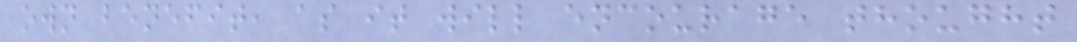own benefit, as it will encourage thought
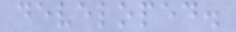developed.
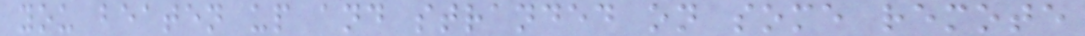you beaten up and stranded on some remote
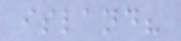island?
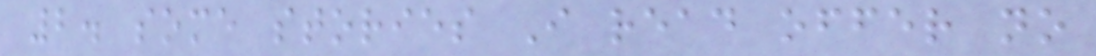2. some stories I read offer no
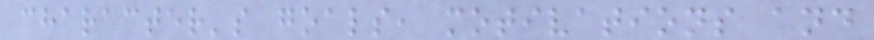character's goals, motivations and
